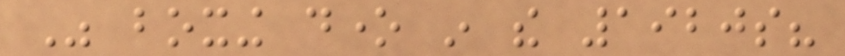Was boxing done in the 1920s?
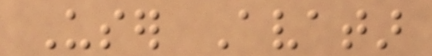User Avatar
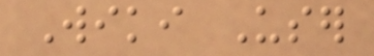Wiki User
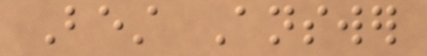Best Answer
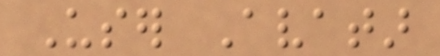User Avatar
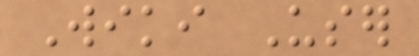Wiki User
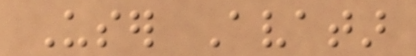User Avatar
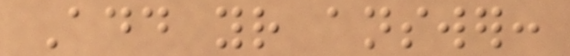Add your answer:
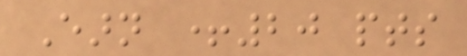Earn +20 pts
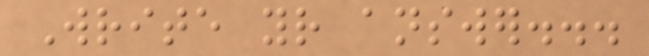Write your answer...
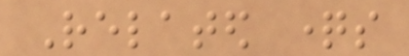Related questions
